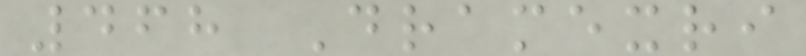468 Dramexri
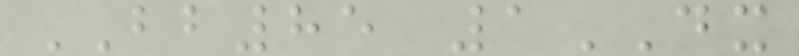BB85 1DX
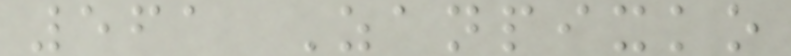561 Zanpixko
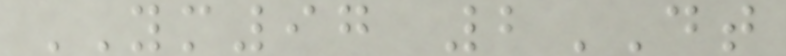YM97 2DT
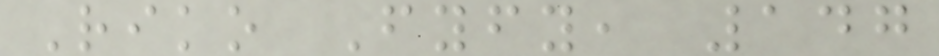Riko Fyfy, 147
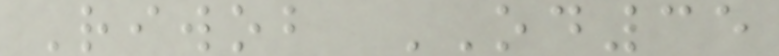Riwob OD35
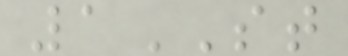1ST
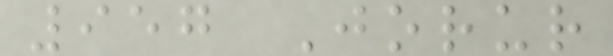957 Jorur
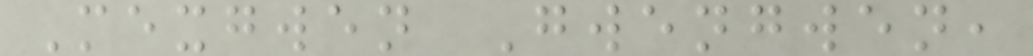Mexgwen Gwengwen,
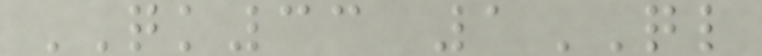QK33 1QL
